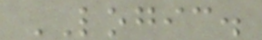LOGIC.
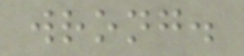wrong.
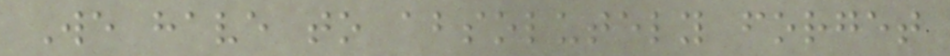We have to absolutely forget
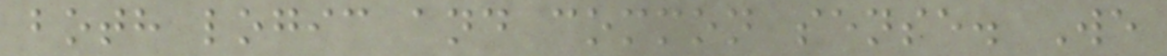both logic and common sense. We
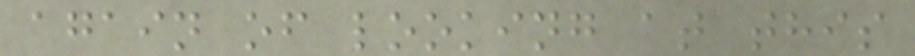again of looking at this
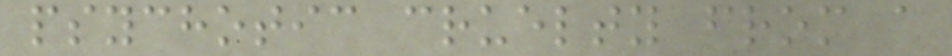psychotic cruelty from a
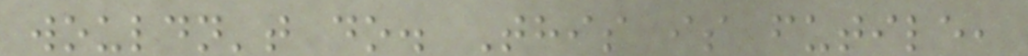wouldn't do. This is futile,
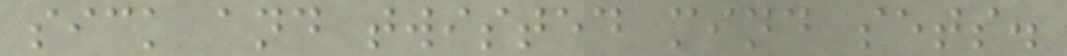sick and twisted mind sets.
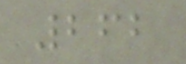262
